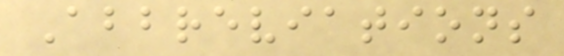Abbreviations
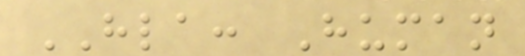HLA: Human
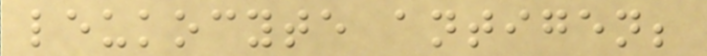leukocyte antigen;
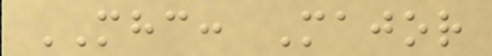MHC: Major
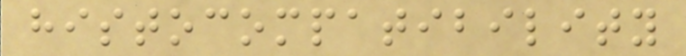histocompatibility
